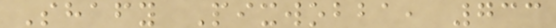Shafy Pixwobba, 733
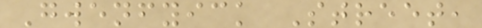Gwenfyick Street,
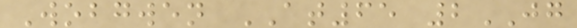Wobgwen AT65 2JG
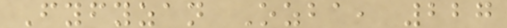Fyfyzan Ozba, 227
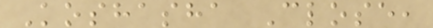Koshasha Close,
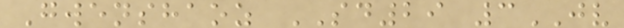Gwenshaoz SD29 3JV
